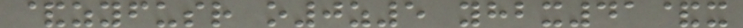&zyfusr o0z5 yhbx41&x
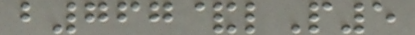b767&lP5
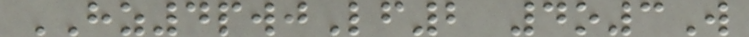HZ4pwjLf2 4o3W
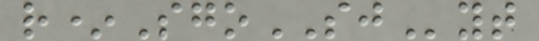r*SgoSJyt
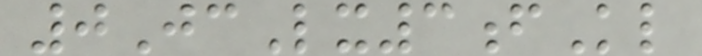0JcLx3fKl
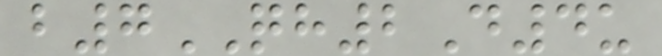b7QH2D4u
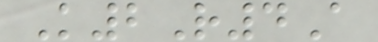K2R4A
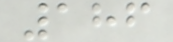186
